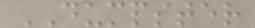DUMPSTER
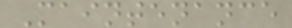Maintenance
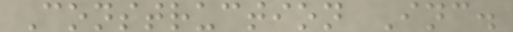Construction Inc.
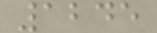1245
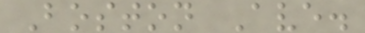Boston Ave.
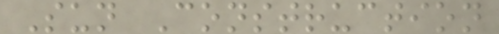Sun Construction
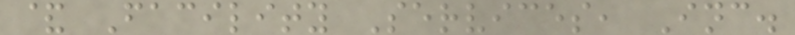& Facility Services, Inc.
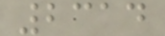2314
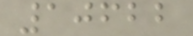10622
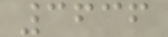3636
